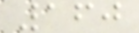160
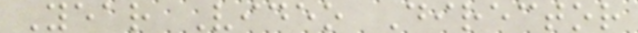Year Video Director
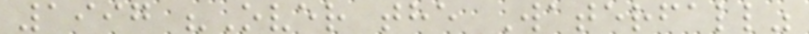1997 "Over the Waterfall"
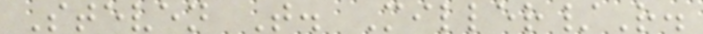Steven T. Miller/R.
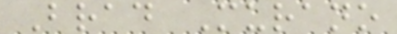Brad Murano
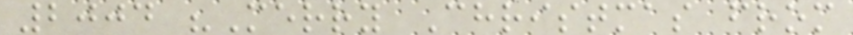2004 "Merry Christmas from
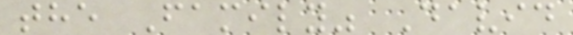the Family" David
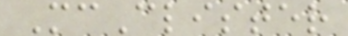McClister
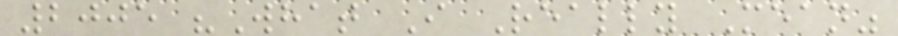2005 "What I Really Mean"
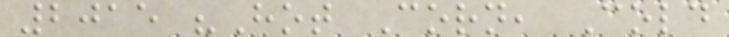2015 "Hot Corn, Cold
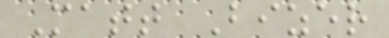Matt Bizer
